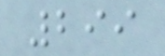299
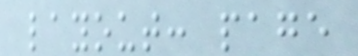layout: page
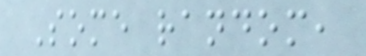Some random,
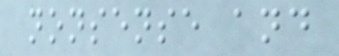nonsense and
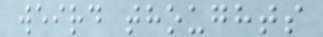weird thoughts
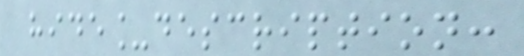hide_description:
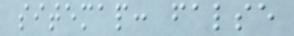sitemap: false
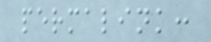permalink:
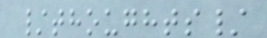/thoughts/
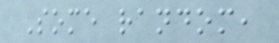Some random,
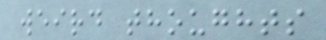weird thoughts
